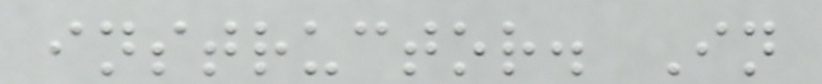instructor. In
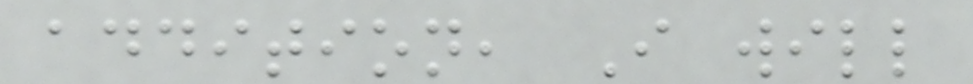addition, I will
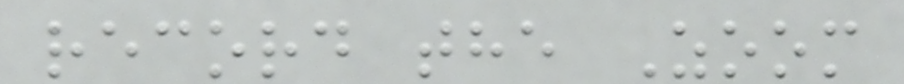record the Zoom
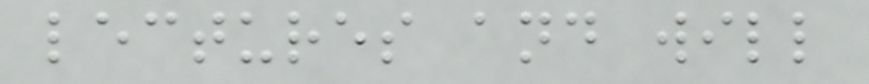lectures and will
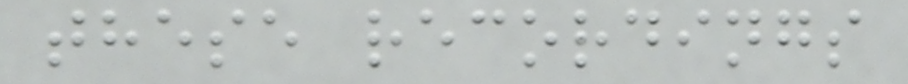these recordings
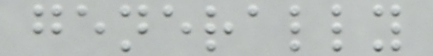generally
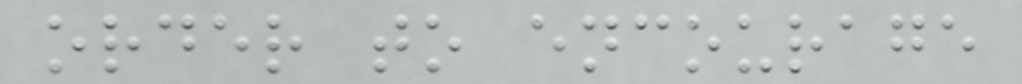order to encourage
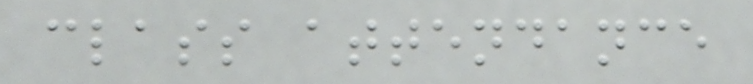class attendance
